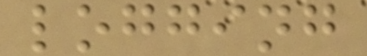logging
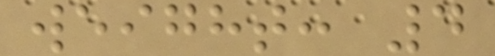weight: 4
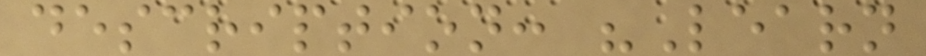description: "Learn
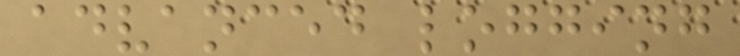advanced logging
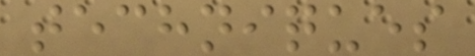techniques
